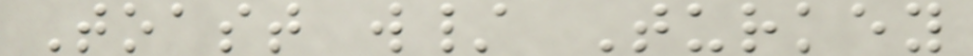Toast w/ Turkey
